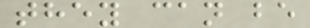they can be
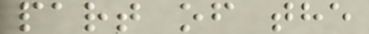part of the
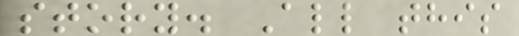story. All this
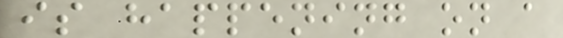is happening on a
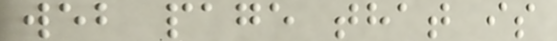web page that is
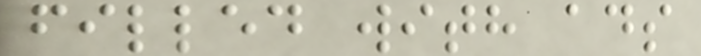filled with ads
